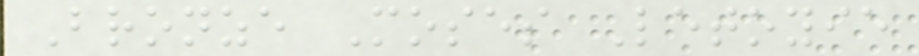Bronze Moses Letoyie
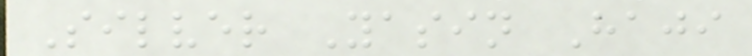Silver Yasin Haji
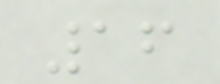16
